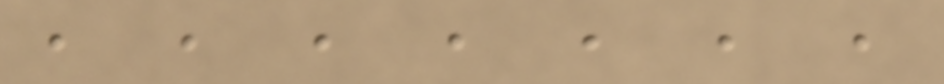, , , , , , ,
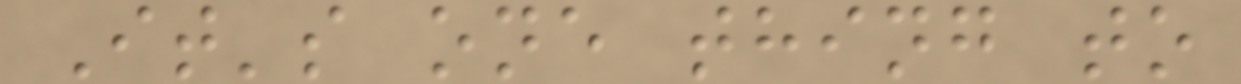It's one thing to
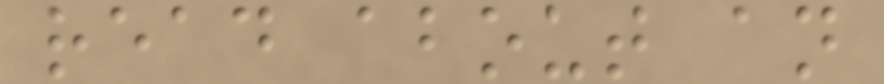read about an
